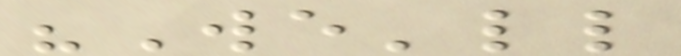"We'll
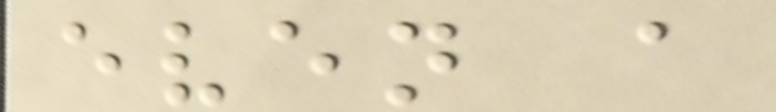even a
